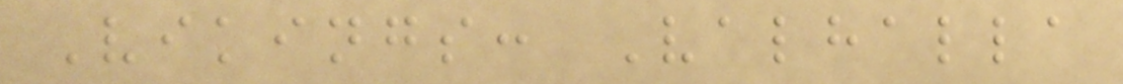Vikings: Valhalla
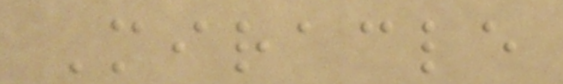Miracle
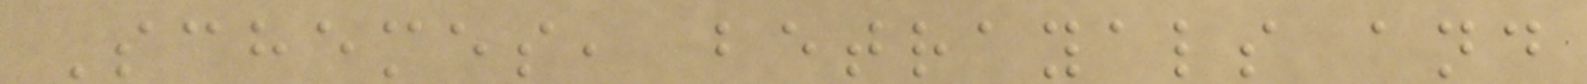Schemes, betrayals and
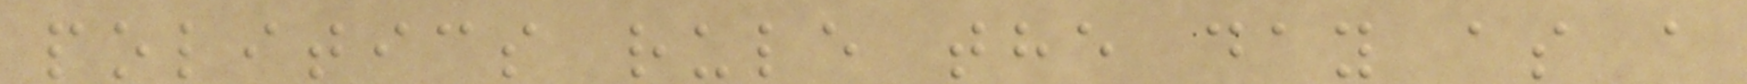politics rule the day as a
